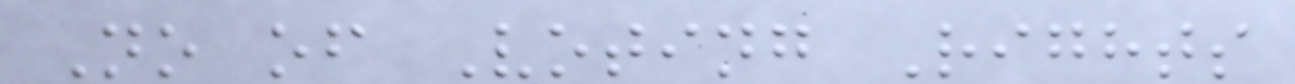No of Voting Rights
